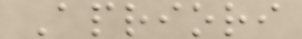Apriori
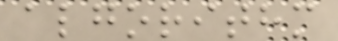algorithm
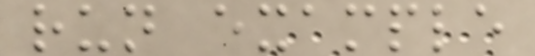run example
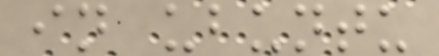in ubuntu
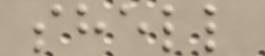shell
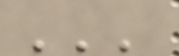'''
